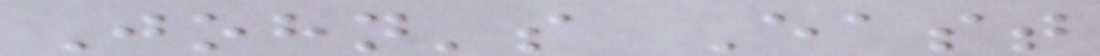John's East
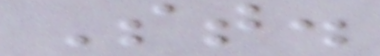St.
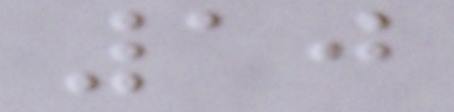10
